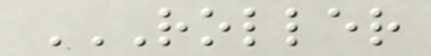ROLLER
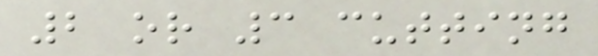2 or 3 cutting
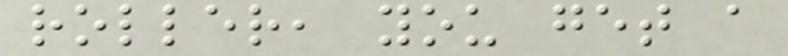roller, you get a
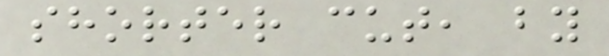shorter cut, by
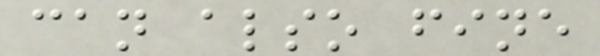can also fine
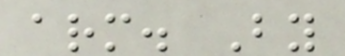arm. By
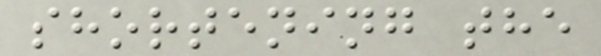shortening the
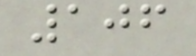106
